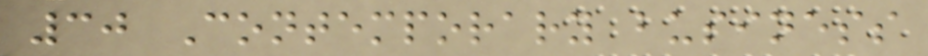30 Contemporary business
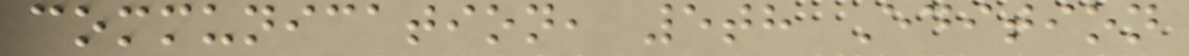communication, 5th Edition
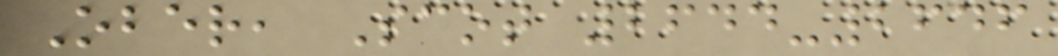Ober, Scot 2644-2646
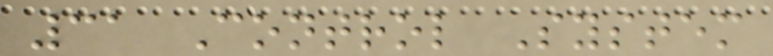31 Control System
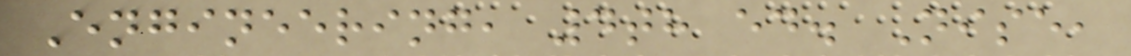Engineering, 4th ed. Nise,
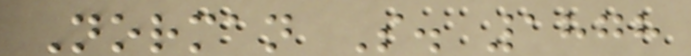Norman S. 1878
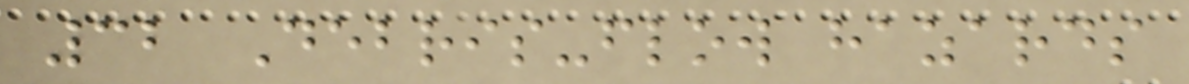32 Debris-flow hazards
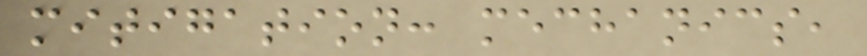mitigation: mechanics,
